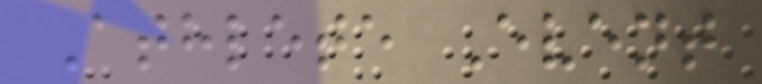Athlete Event
